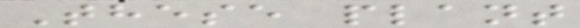These plant
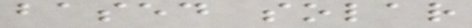based solar
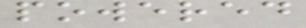powered
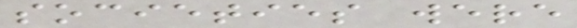societies were
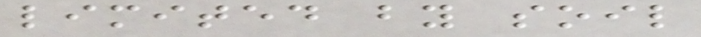limited by soil
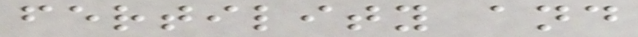fertility and
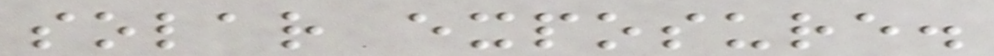solar exposure.
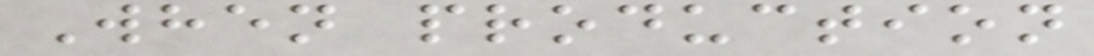When production
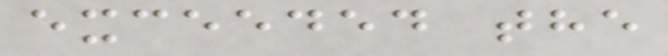exceeded the
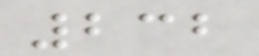232
